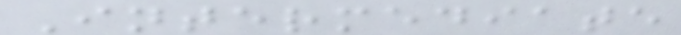Intermediate
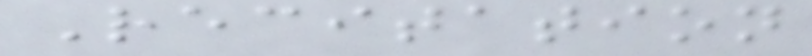Recitation
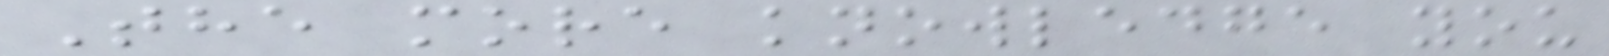The more knowledge you
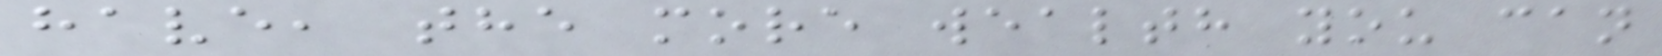have, the more wealth you can
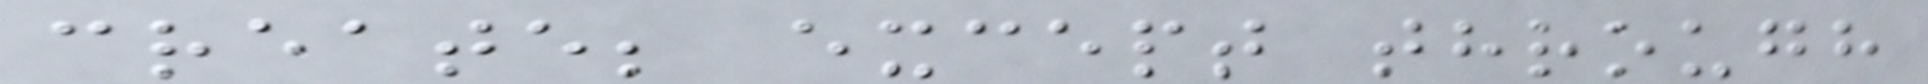create; except through
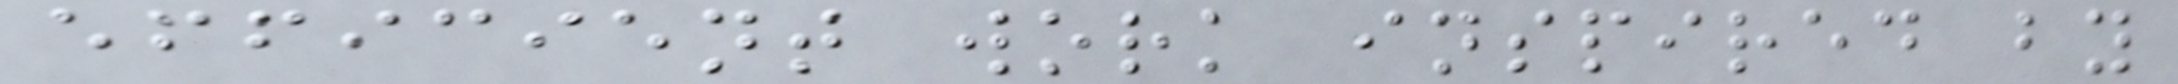efficient work inspired by
